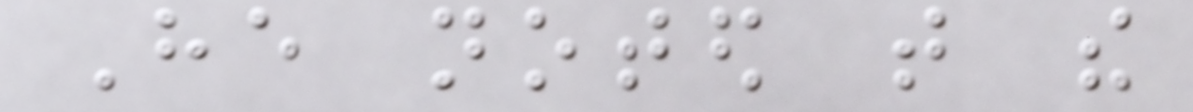He noted that the
